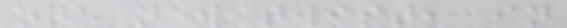one new twist, in
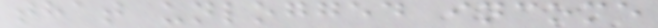that unlogged income
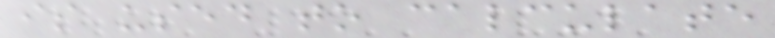is used to calculate
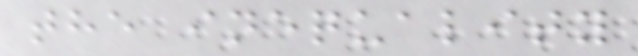the inequality
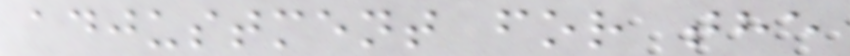adjustment for the
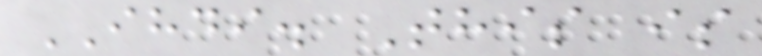IHDI. This is
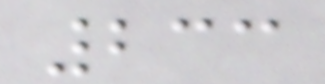233
